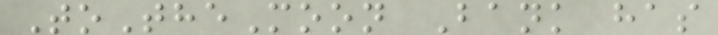ToTheMoon Bank has
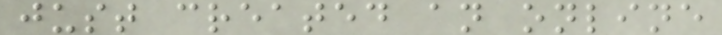just created an online
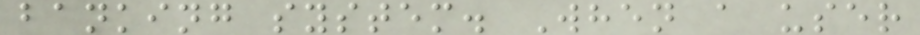banking system. When a user
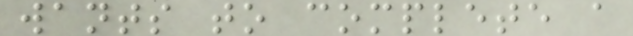wants to complete a
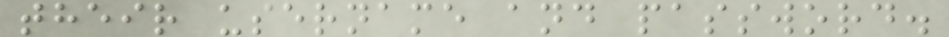their username and password.
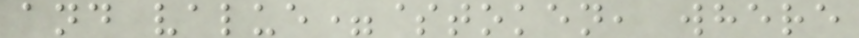and value=$token, where
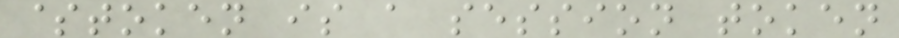$token is a session token
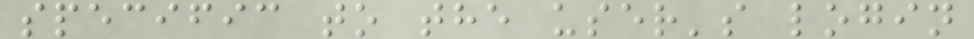specific to the user's login
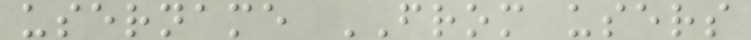username FROM users
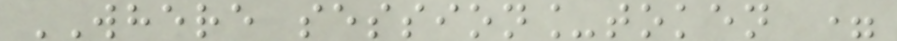WHERE session_token =
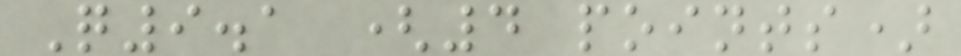Q9.1 (4 points)
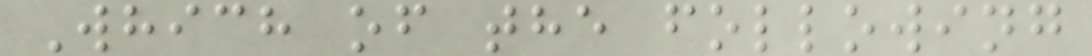Which of the following
